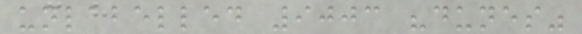unlabelled 9003 "dunes"
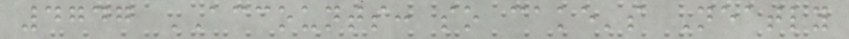4747 ACCOUNTS: so cake's Neatly
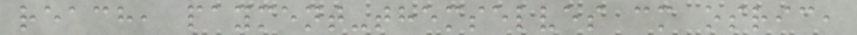reach, payment-themselves cm osric,
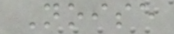Noise
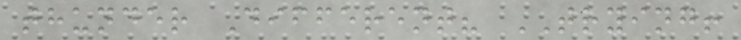thunder Different? TRYING!
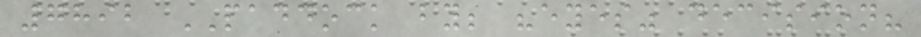7892 PADDOCK by; "eyes" decision?
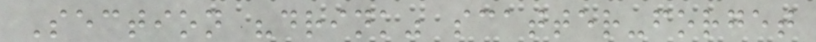Section "drink" scatter-forget
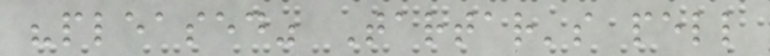"pleased" Tartar's pell
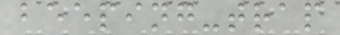beeping-trap
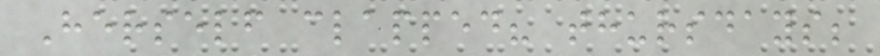Herself clapped? thursdays;
